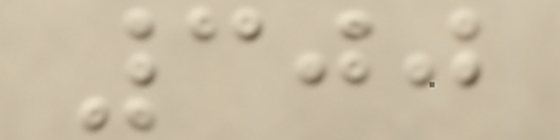300
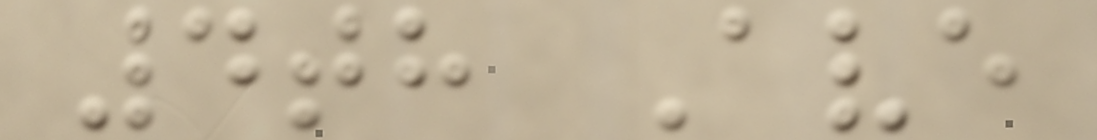4th Ave
